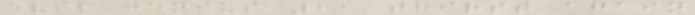evil genius 2, thirst again
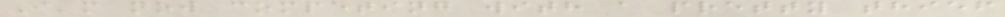I'm now competing with a pretty thief
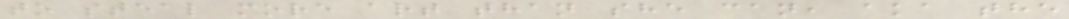to steal more art than she can, aka the
